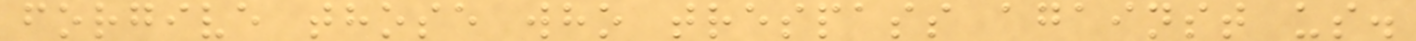forgive those who trespass against us.
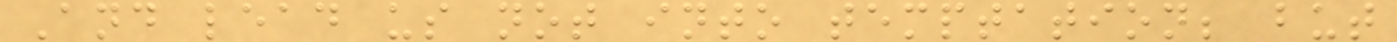And lead us not into temptation; but
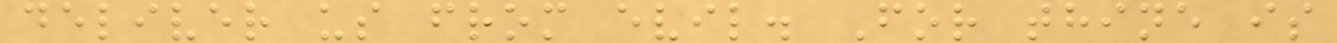deliver us from evil. For thine is
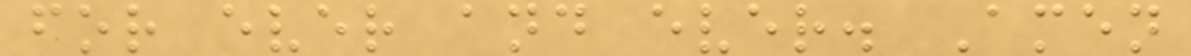for ever and ever. Amen
